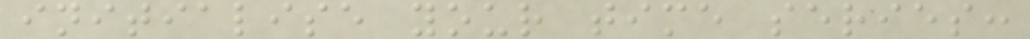initialise your time series:
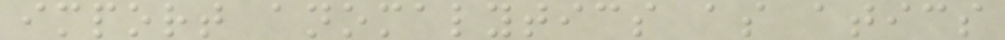import anomalytics as atics
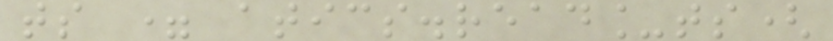ts = atics.read_ts(
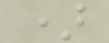)
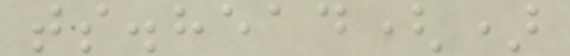ts.head()
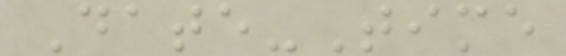Date-Time
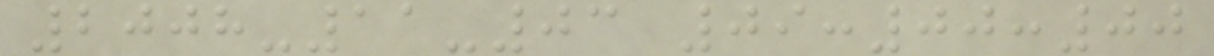2008-11-03 09:00:00
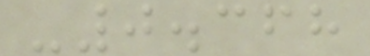-0.368
